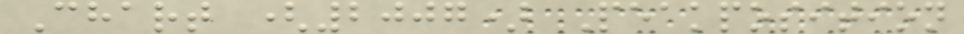Chart (2007) Peakposition
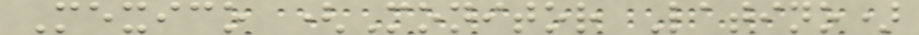Mexico (Monitor Latino)
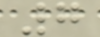7
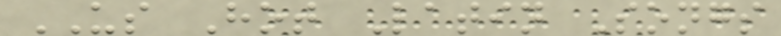US Hot Latin Songs
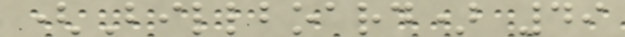(Billboard) 49
